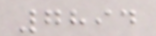7894
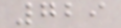729
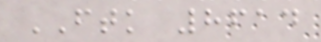FTK 8614
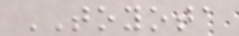TOYOTA
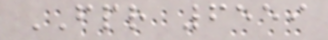FPR 6559
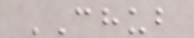CHUB
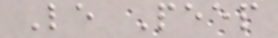Le Peep
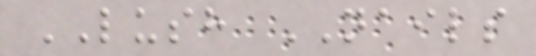LUSH NAILS
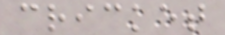cricket
